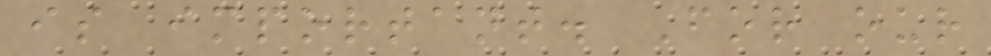is important. For our
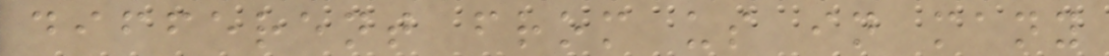different from us in many
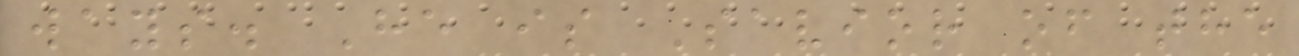ways. He is Savior of the
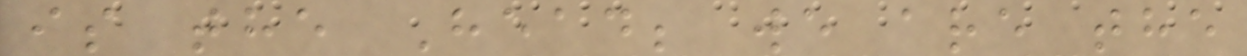is the Head; we are the
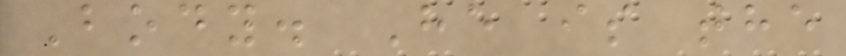Body. He is the
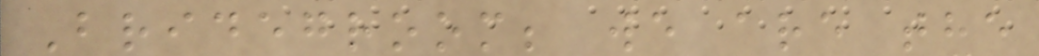Bridegroom; we are the
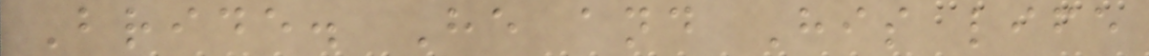Bride. He and His life
